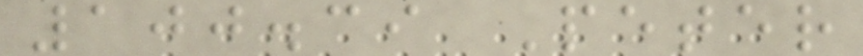100.39 Peter
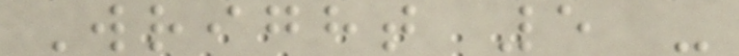Wright 5 -
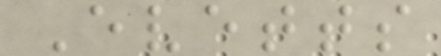Evetts
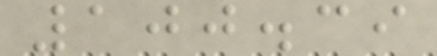100.39
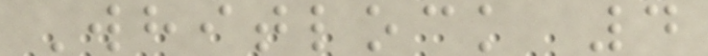Whitlock 4
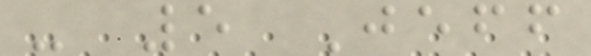- 5 Jeff
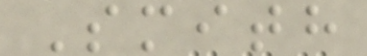Smith
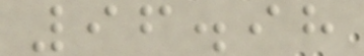96.98
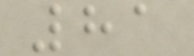81
